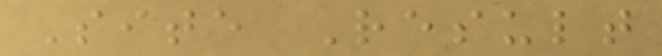Site Result
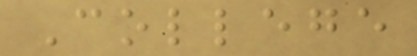College
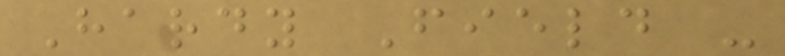Hardy Field -
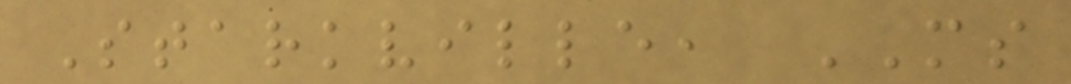Starkville, MS
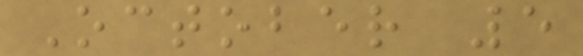October 5
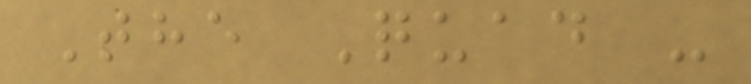The Quad -
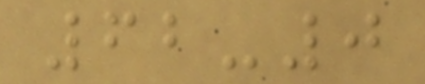62-0
